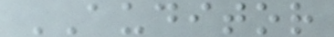AUDITOR
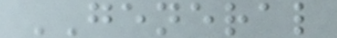GENERAL
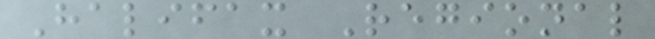Halifax Regional
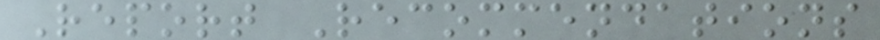Report Recommendations
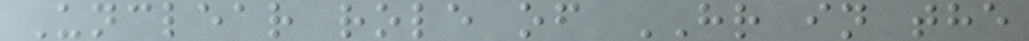Unclear role of HR in the
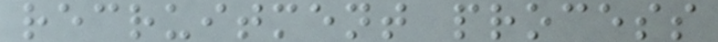recruitment process
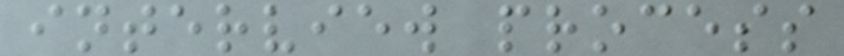interview process
